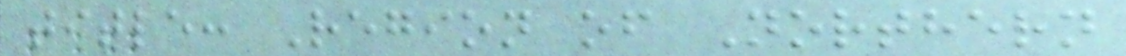title: Region of Northern
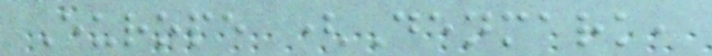Europe (Denmark,
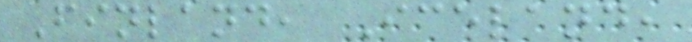Finland, Iceland,
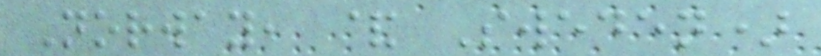Norway, & Sweden)
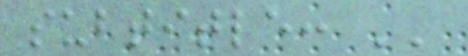subtitle: ''
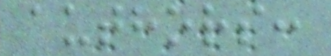authors:
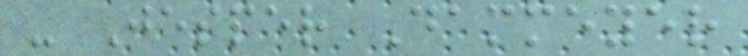- Jesper Dammeyer
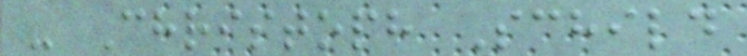- Christoph Schild
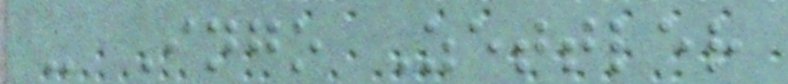- Ingo Zettler
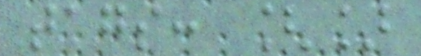tags: []
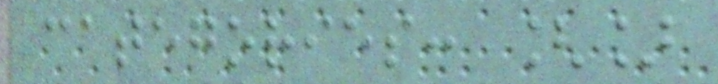categories: []
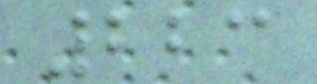223
